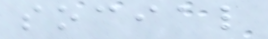social
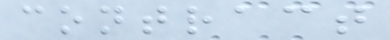contract
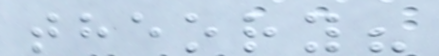theory?
